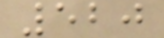520
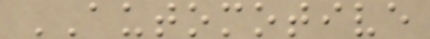AUTOMOTIVE
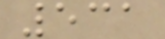531
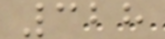328
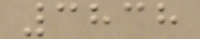3838
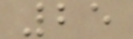25
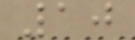10
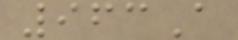963A
